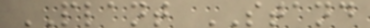PLANT STAND
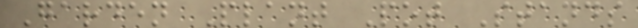Garden Plant Pot Stands
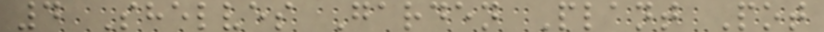4 Shelves Garden Plant Pot
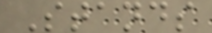Stands
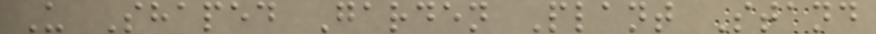U Shaped Garden Plant Stand
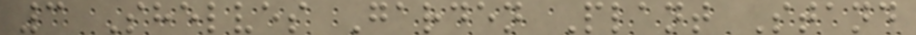3 Shelves Garden Plant Stand
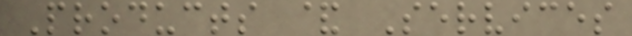Products & Services
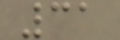31
